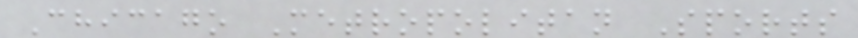Chicago Metropolitan Sports
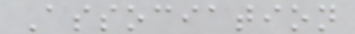Association
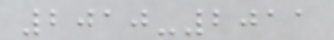2010-2011
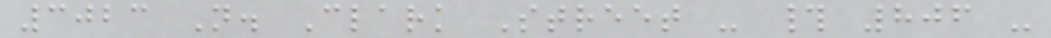3023 N. Clark Street - # 806 -
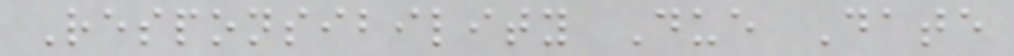Responsibility Due Date
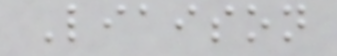Liaison
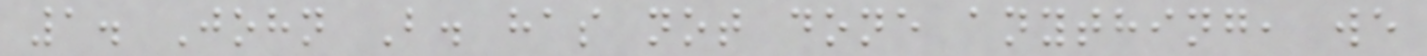1. John B. has not done anything, we
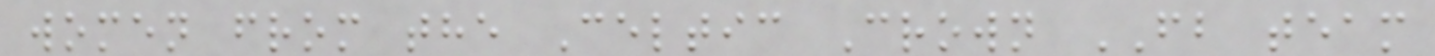women from the Celtic Crown FB team
